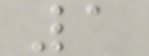1
